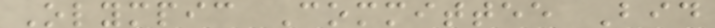Olympic Committee Bid
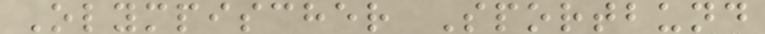Olympischer Sportbund
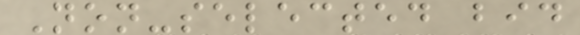Non-selected bid
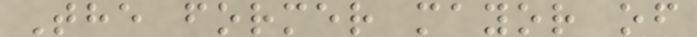The former mayor of
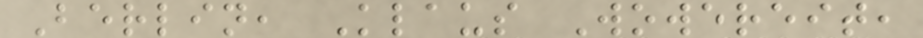Berlin, Klaus Wowereit,
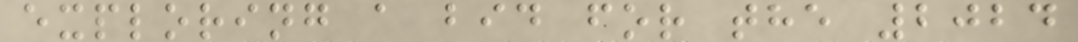exploring a bid for the 2024
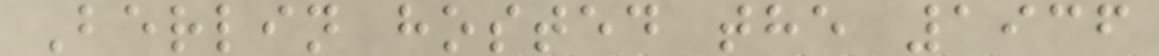Berlin hosted the 1936
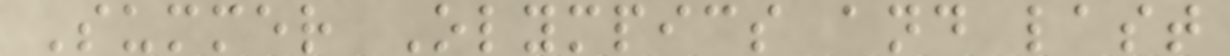Summer Olympics and last
